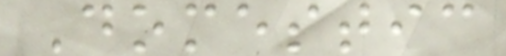Domestic
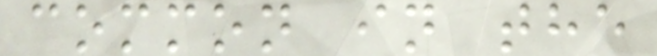common in the
